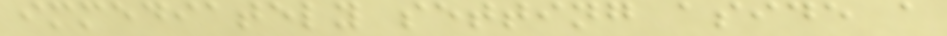immediately setting aside a
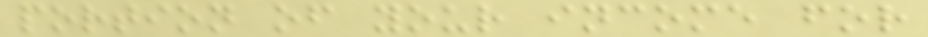portion of your income for
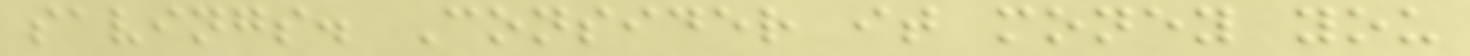savings. Consider it money you
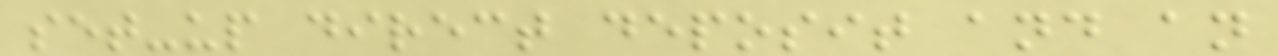set-up direct deposit and an
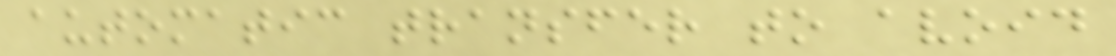automatic transfer to avoid
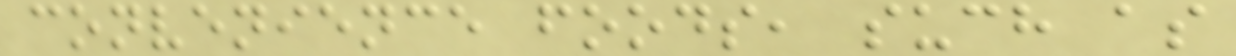convenience foods, such as
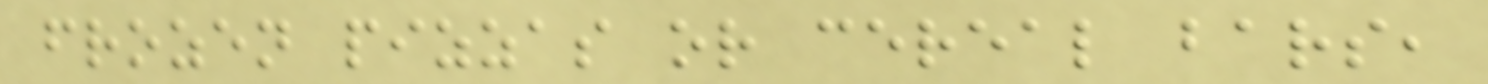frozen pizzas or cereal bars,
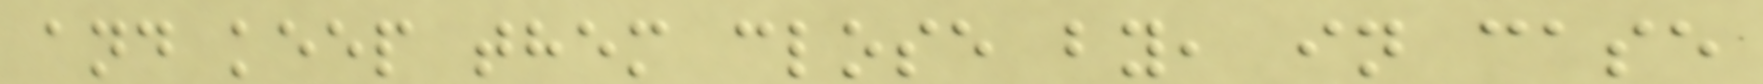and keep them close by, in case
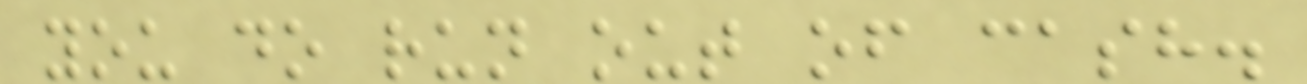you do run out of cash.
